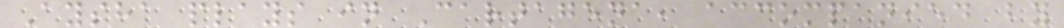Aysha plays in Cartagena, accompanied by
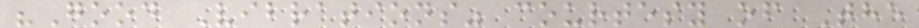"Good Vibrations" courtesy of The
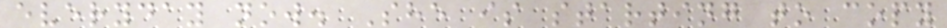everyday now. She is starting to copy
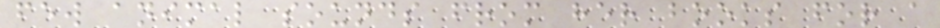few animal sounds from her books for a
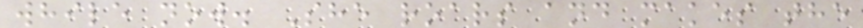while now. She roars and makes the
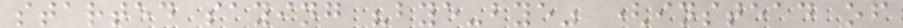started saying "bye-bye" (instead of
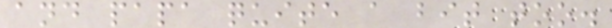and papa quite a bit too.
